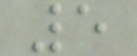5
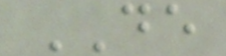DE
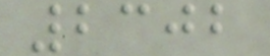2302
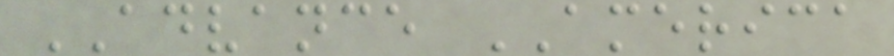ADVANCE AMERICA
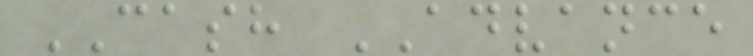CASH ADVANCE
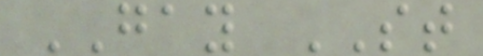GAY ST
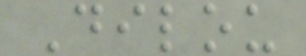Dilou
